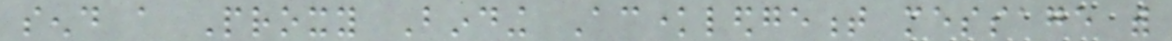send a Proxy Binding Acknowledgement message with
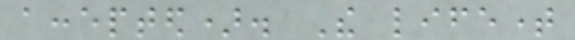accepted). The lifetime
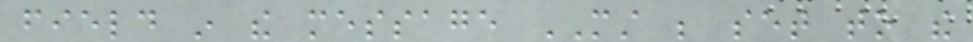field in the message MUST be set to the
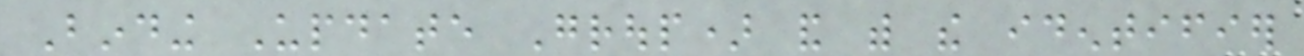Binding Update Group) and with the identifier
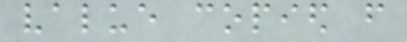value copied from
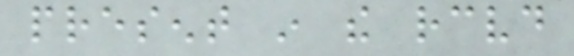present in the received
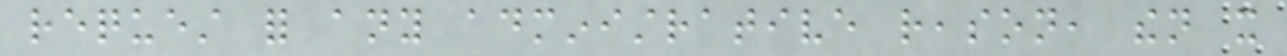request for any administrative reason, then it
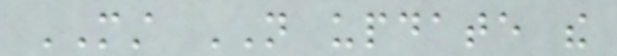MUST NOT update the
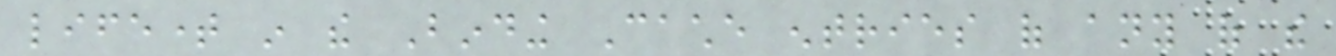lifetime in the Binding Cache entries of any of the
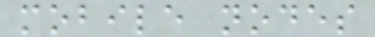mobile nodes
